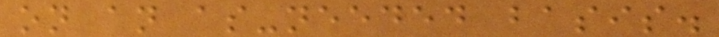on an as-needed basis.
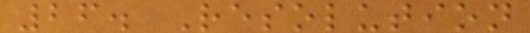26. Resolution
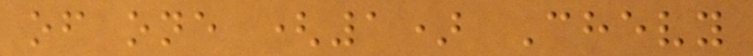of one (1) Chevy
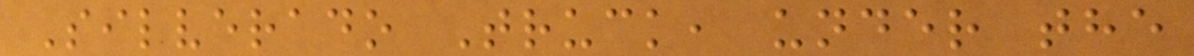Silverado Truck, under the
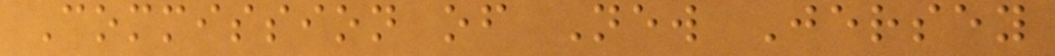Commission of New Jersey
